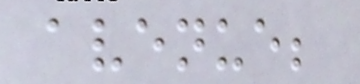avenue;
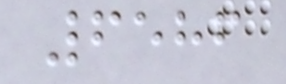6586
